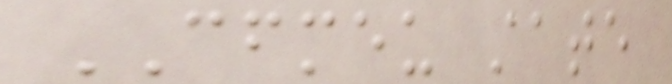CFMEU state
